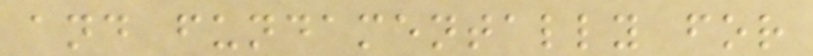and fundamentally for
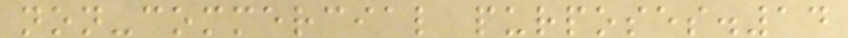non-commercial purposes.14
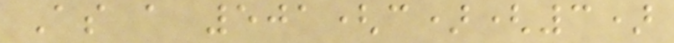As a 501(c)(3)
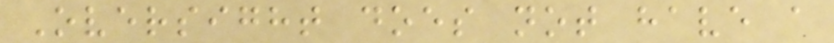Oversight does not have a
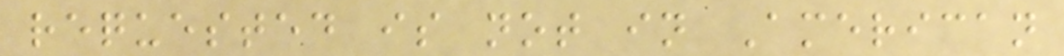requested is not in American
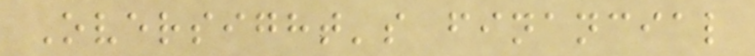Oversight's financial
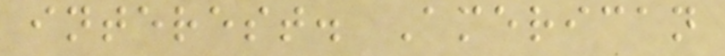interest. American
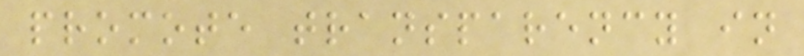promote transparency in
